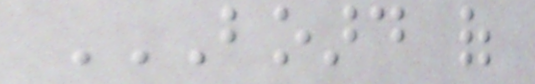BOARD OF
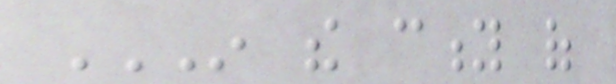IN THE CITY OF
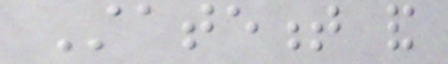Statement and
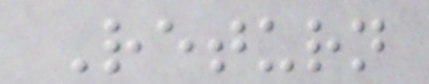Return
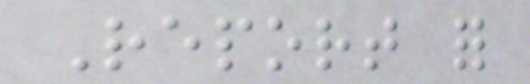Report for
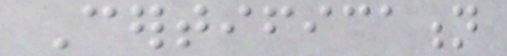Certification
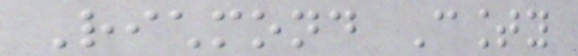Richmond County
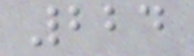224
